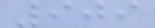909
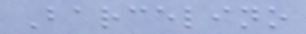Barcelino
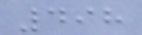498
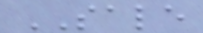SALE
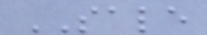SALE
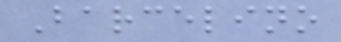Barcelino
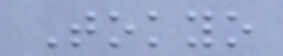Tokyo
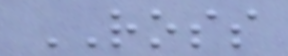ROSS
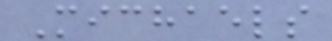Michaels
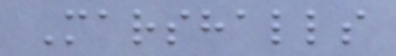Marshalls
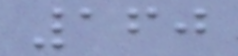160
